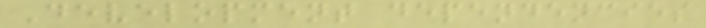Development dependencies
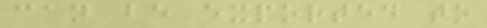can be exported to
